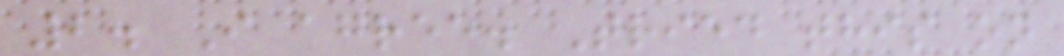2. I agree. Tried this on
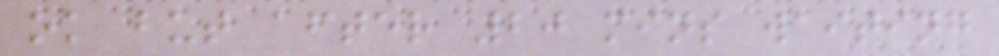ok but after 20 mins waiting
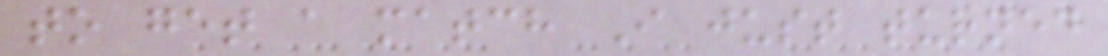to get a match I just turned
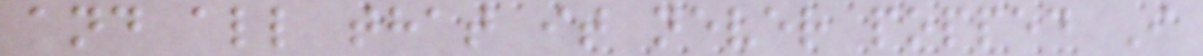and all that it never popped I
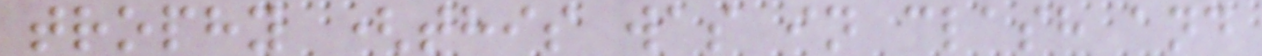trophy (this was in clash and
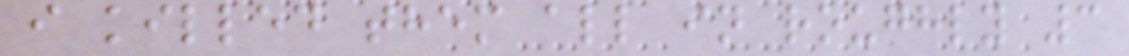i killed them all in roughly 3
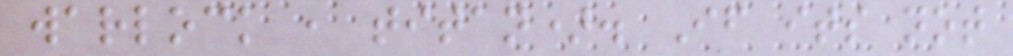warlock , titan). If its not
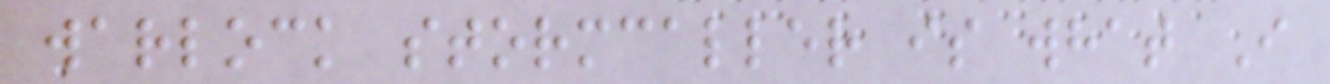warlock stormcaller is what I
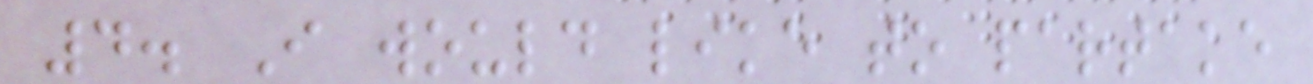4. I would like to partake
